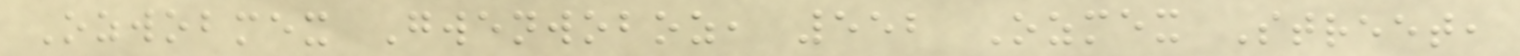Ozwobmex Gwenwoboz, 552 Ozmex Street,
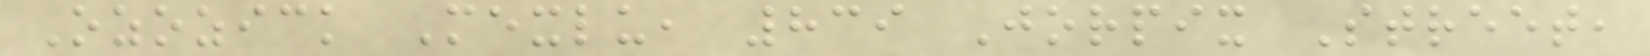Ozozick Mexlu, 839 Jorpix Street,
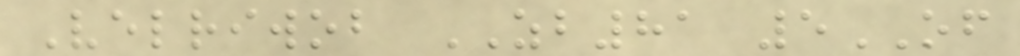Velriwob ZB81 5OF
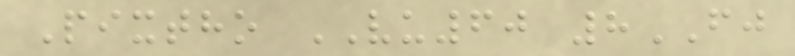Pixtho VU60 8FJ
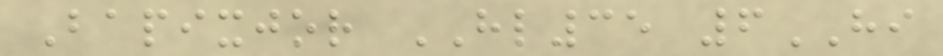Bapixjor HL35 6HI
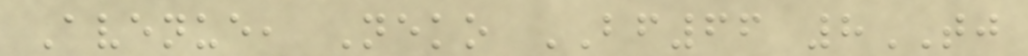Avenue, Neko BF66 8TJ
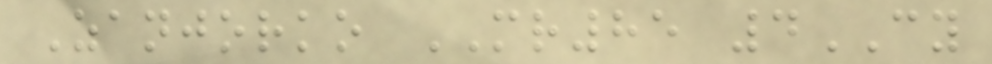Zanjorko MR85 4CY
